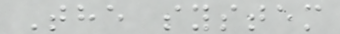The system
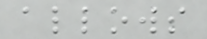allows
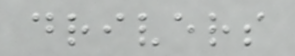drivers
